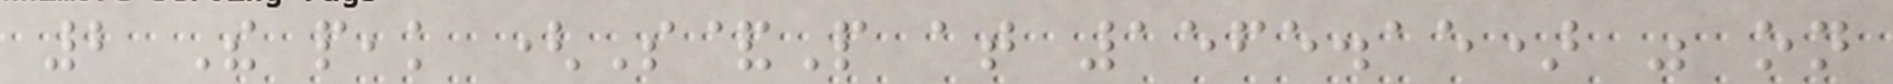2 The peak (S&P at 1565.15) was on
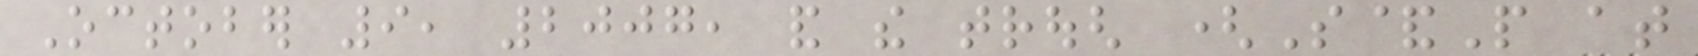October 9, 2007, and the trough (S&P at
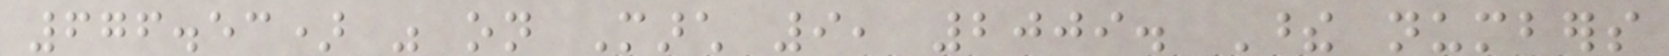676.53) was on March 9, 2009. These numbers
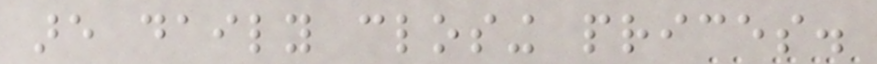are daily closing prices.
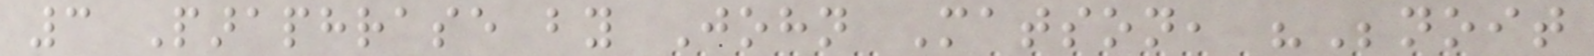3 Paraphrase by John Matson, "Benoit
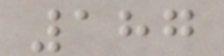187
